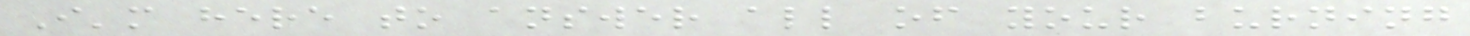I'm here to answer all of your burning
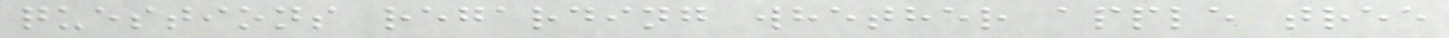questions regarding whether apple tree
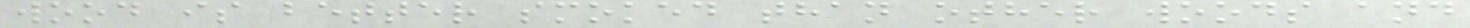wood is better smoked than other woods and
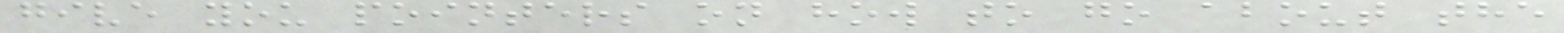give you pointers on how to go about the
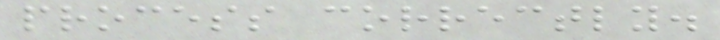process correctly.
